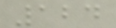124
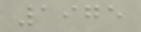1975
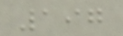197
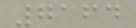7164
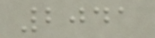2041
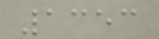1353
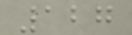127
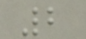2
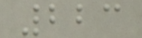223
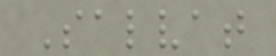Salvat
